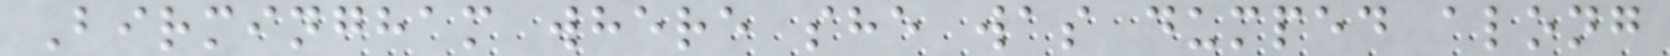Birmingham where she was dumped along
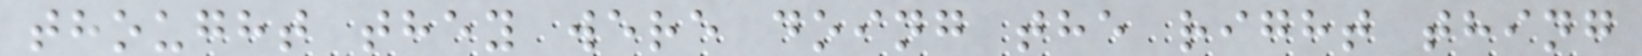thought they were doing the right thing
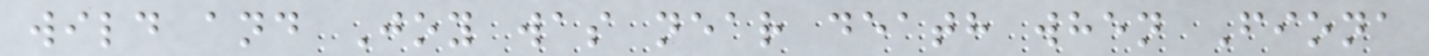wild and Joy was near death when Fiona
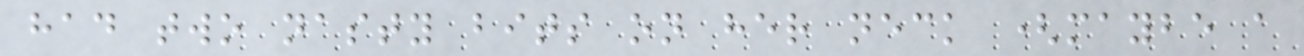had two nasty bits on her neck (maybe a
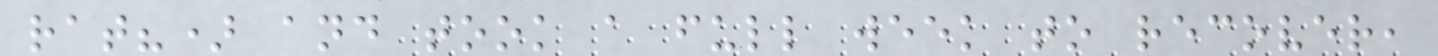rat?) and took a full week to recover,
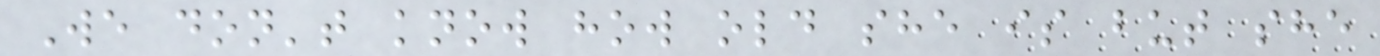We don't know how old she is but she
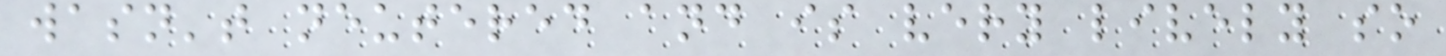wasn't neutered and is very lively so
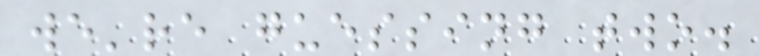we're guessing two.
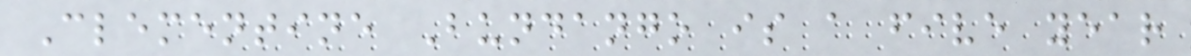Clementine Bundango is a five year
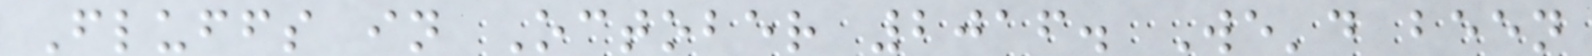Fluffs in October 2016. We'd been
